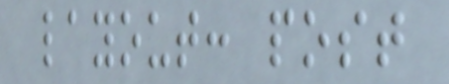layout: post
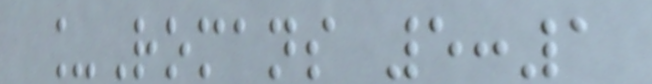_Romans 5:1
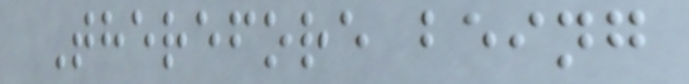Therefore being
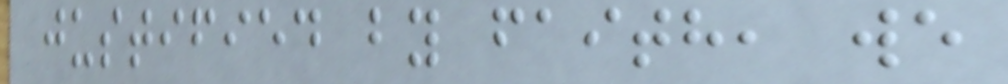justified by faith, we
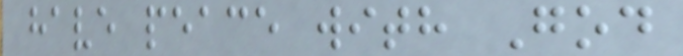have peace with God
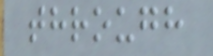through
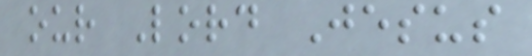our Lord Jesus
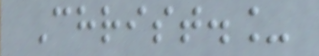Christ._
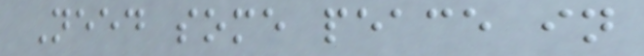Need some peace in
